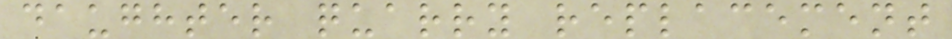daughter quarry replacement
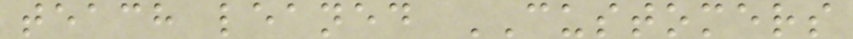teach leaned CUSTOMERS
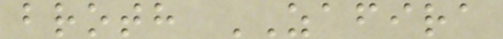broth ZAFIRA
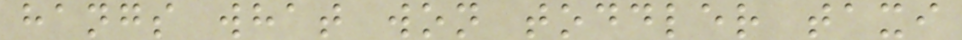hangs what won toddler taxi
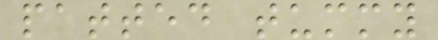patted tummy
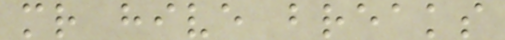mr hive breaks
